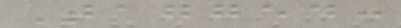Tagged:
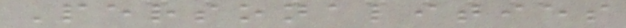Personalities
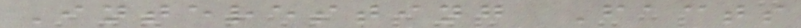Interesting Facts
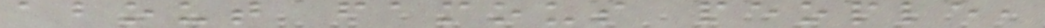about famous people,
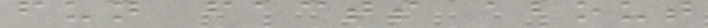fun facts about
